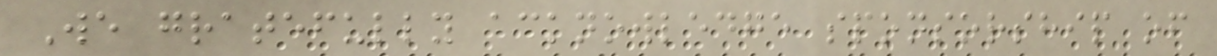We gratefully acknowledge sponsorship of
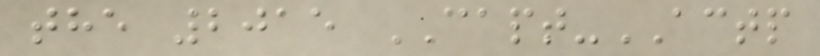the 2015 CAPT-ACTP
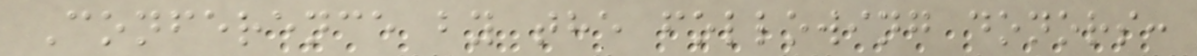Conference by the following donors:
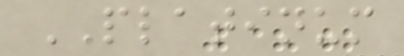PLATINUM
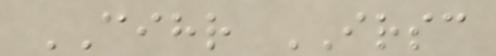CIHR IRSC
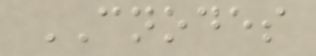CNODES
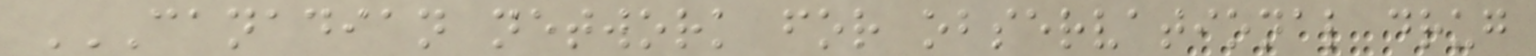CANADIAN NETWORK FOR OBSERVATIONAL DRUG
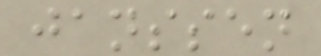janssen
